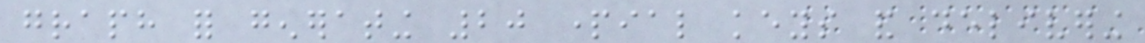graph for generating 20 partial keys and delivering
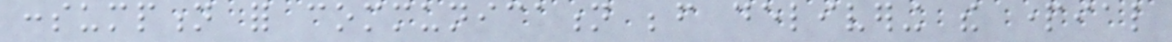consumption for communication before delivering the partial
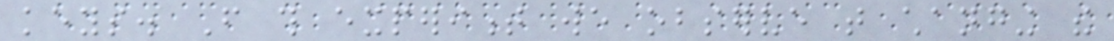keys. From this experiment we observe that changing the
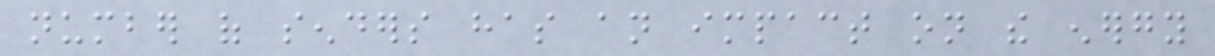number of senders has an impact on the energy
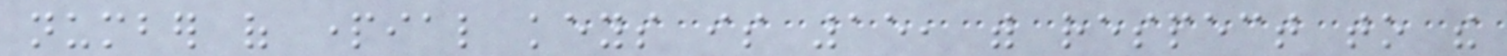number of partial keys is 15, with respect to the
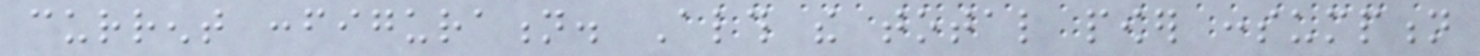current configuration. Although the total power consumption
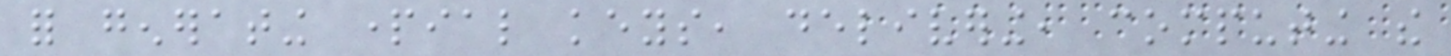for generating partial keys, delivering, computing the
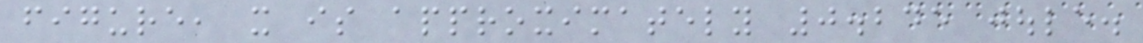figure, it is approximately 0.245 joule.
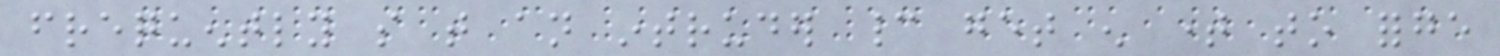frequently so that an intruder cannot get enough time to forge
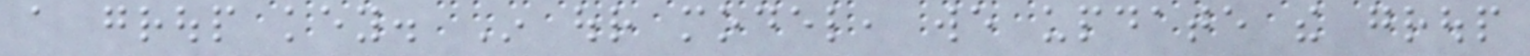a group key. In our model, we update the group
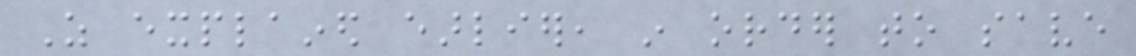As explained earlier, in order to save
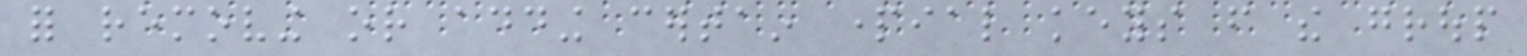for removing or adding certain partial keys from the group
